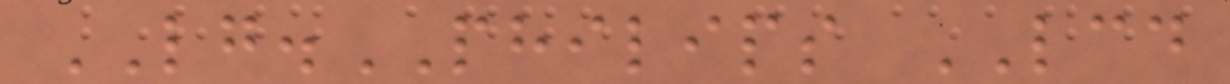LG.PHILIPS LCD
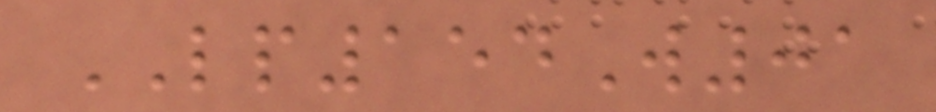LP154W01
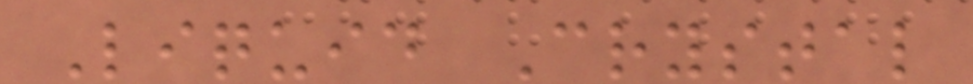Liquid Crystal
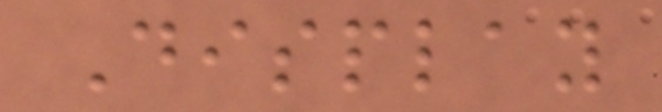Display
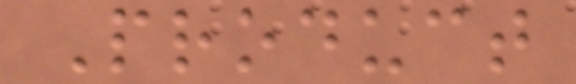Product
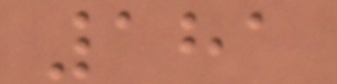181
